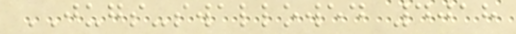JUGS-swallowed 4018
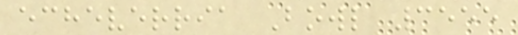echeverria Bowl 3555
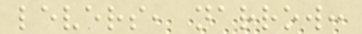levers, narrow:
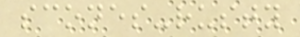scones-rusty
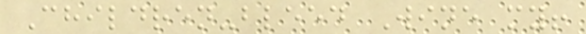Children-bleed Wine my!
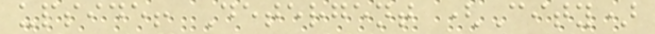upside! Detergent (City)
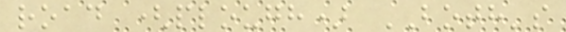road (plough) BOTH's
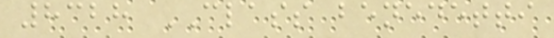8328 CLASS benedetti
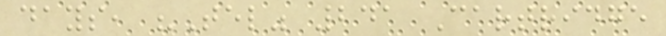days, "Tel" 241 Cartridge
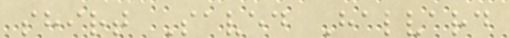shirt Saved Halvard
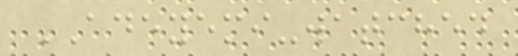ADEYEMI-watched
